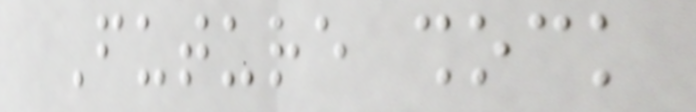Future shock
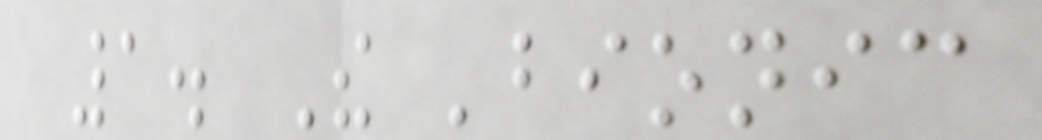1. The 'bionic
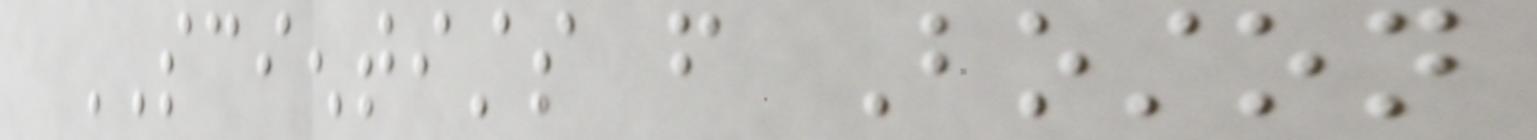SCIENTISTS from Boston
